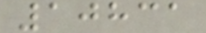10831
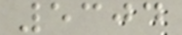5304
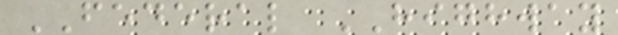FEDERAL HIGHWAY
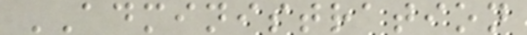ADMINISTRATION
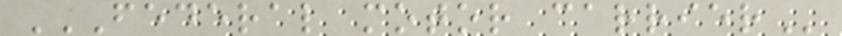FEDERAL MOTOR CARRIER
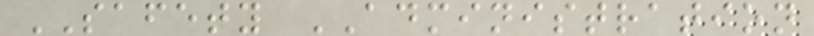SAFETY ADMINISTRATION
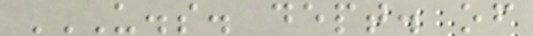U.S. DEPT. OF
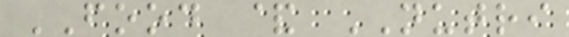FOOD & NUTRI
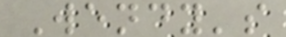Wendy's
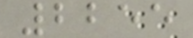2255
